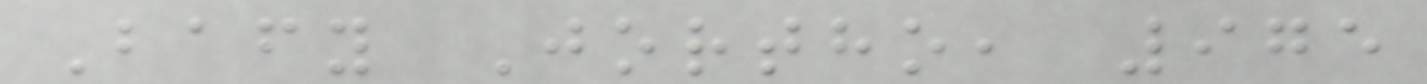Bafy Jortho, 975
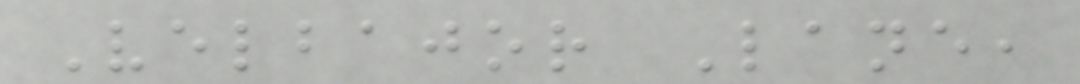Velbajor Lane,
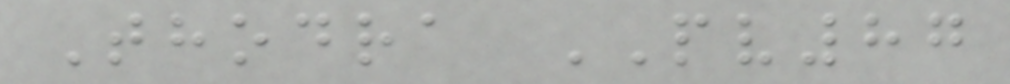Thodra PV87
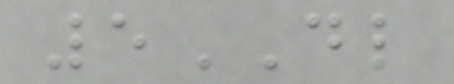5DL
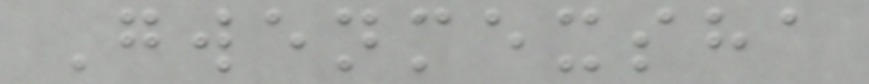Gwenmexsha
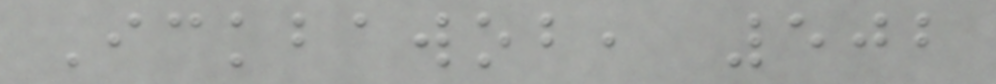Ickbawob, 502
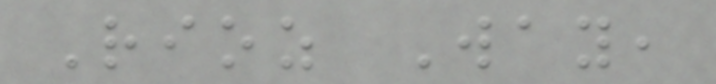Rioz Way,
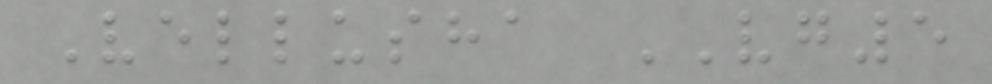Vellusha VG5
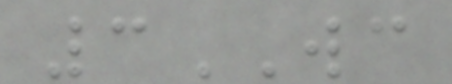3WC
